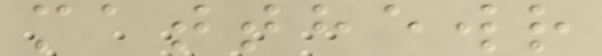matthewr
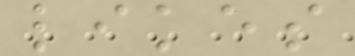likes
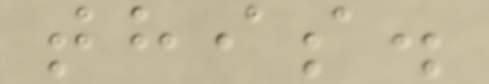this.
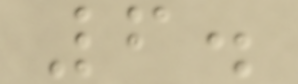6.
